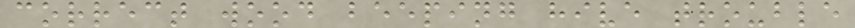correct wood beeping hive trouble
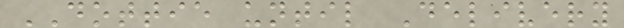DOTTIE until Delivery
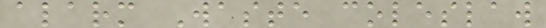alarm Waste coleslaw
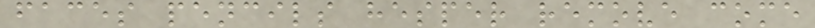faces pencils hesper remove come
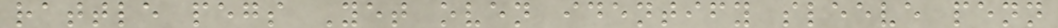rattle pegs Yet oven identify sleeve penn
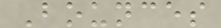Bounces
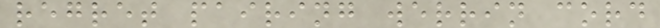regret pairing werrin cord
